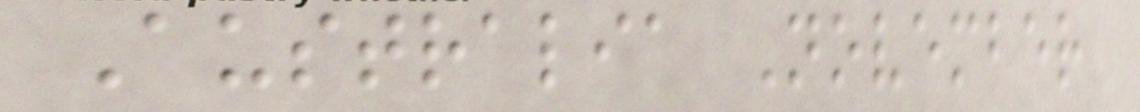Australia November
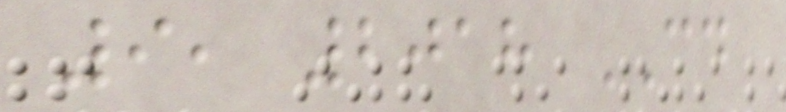9, 2018 CD
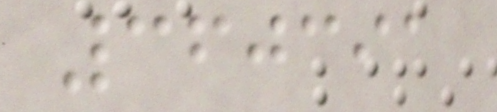360391
